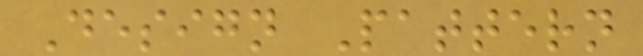Design Pattern
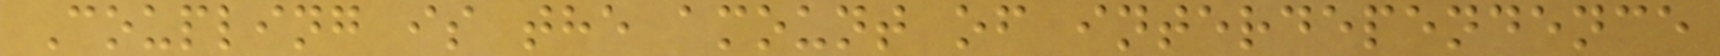Coupling is the amount of interdependence
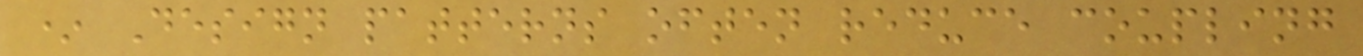* Design patterns often reduce coupling
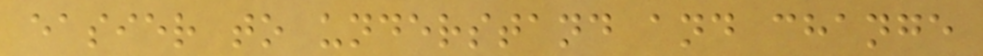easier to understand and change
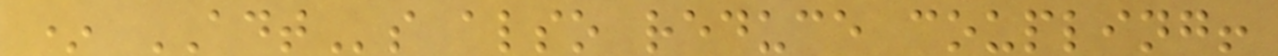* ADTs also reduce coupling!
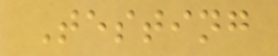Testing
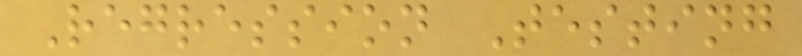Regression Testing
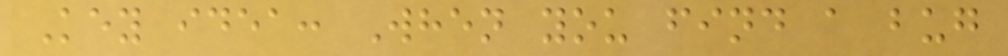Key idea: When you find a bug
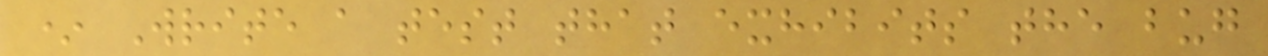* Write a test that exhibits the bug
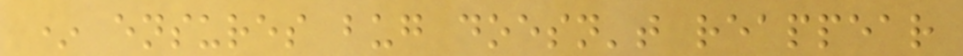* ensures bug doesn't reappear
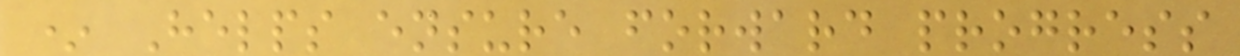* Helps ensure forward progress
